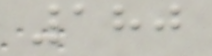180
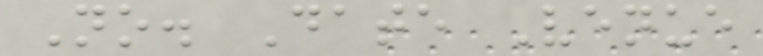No. Date Venue
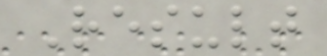Result
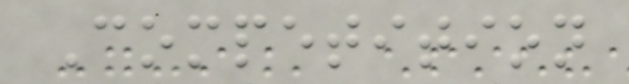Competition
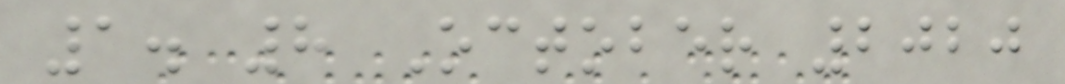1. 8 October 2020
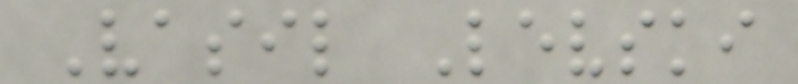Vasil Levski
